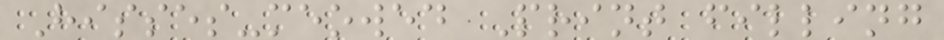Hisses-meowed Print filling
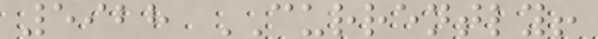5928 CURRENTLY!
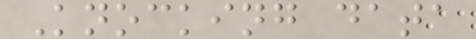Knocking data
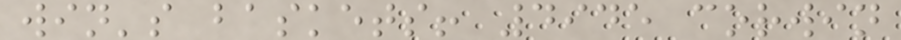win's baskets! 4945 corwin
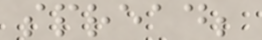spread;
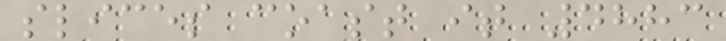slices coast it 4883
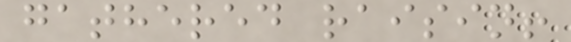gathered raisin!
